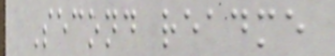Second readme
